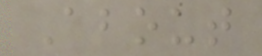About
